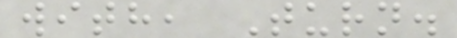with, Turn.
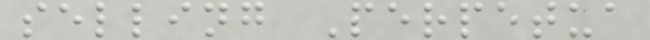selling Perpetua
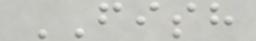FISH
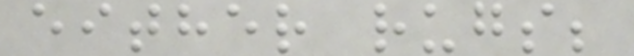either rugs;
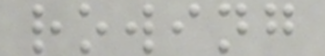rowing
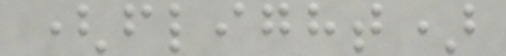(flight)
